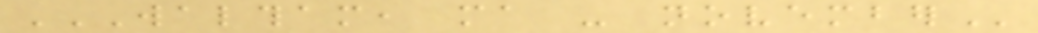WALTHAM, MA - NOVEMBER
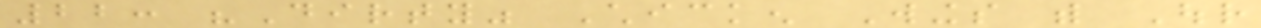22: "Dirty" Chicken Wings with Our
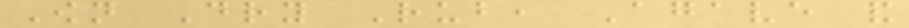Own Dry Rub, Agave and
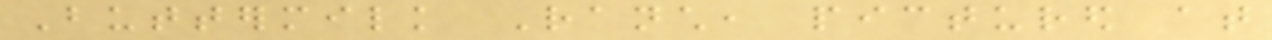Buttermilk Ranch, pictured at
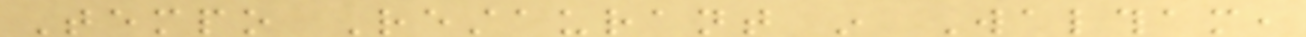Tempo Restaurant in Waltham,
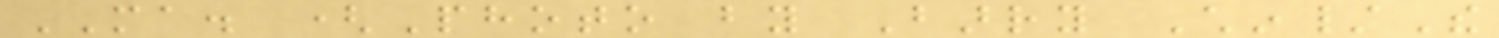MA. (Photo by Barry Chin/The
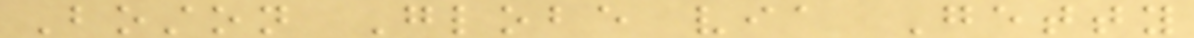Boston Globe via Getty
